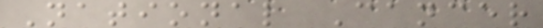National Cancer
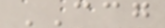CCG
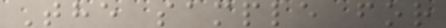The sample for
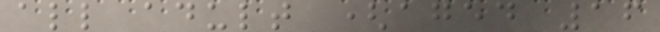all adult (aged 16
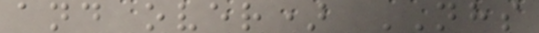and over) NHS
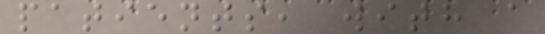patients, with a
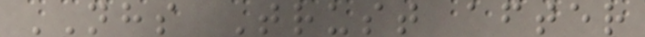NHS Trust after
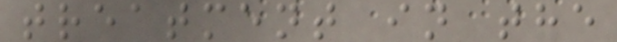treatment in the
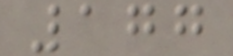177
